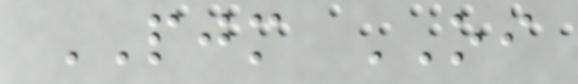PJM OI
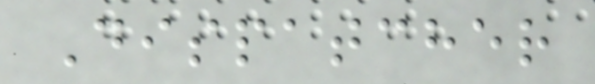Dispatcher
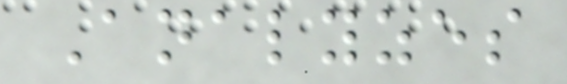Analyzes
